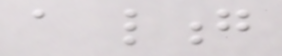a long
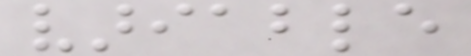variable
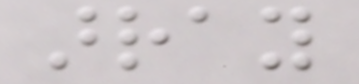array
